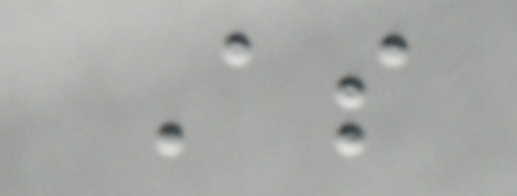As
